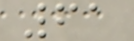61
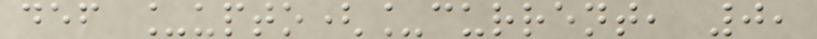def _upto(_current, 0,
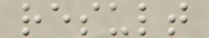result
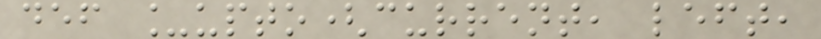def _upto(current, left,
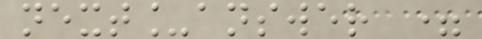next_answer =
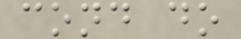cond do
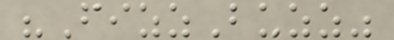"FizzBuzz"
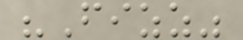"Fizz"
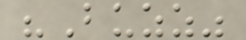"Buzz"
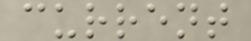current
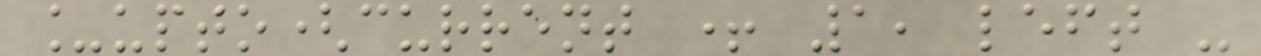_upto(current + 1, left -
